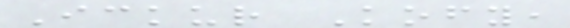Ickur Kofy,
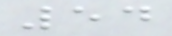54
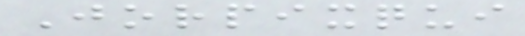Jorpixqui
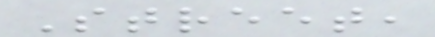Street,
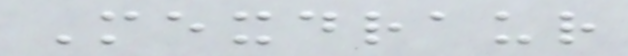Mexdraur
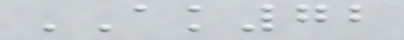AK72
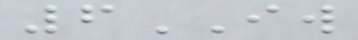6IW
